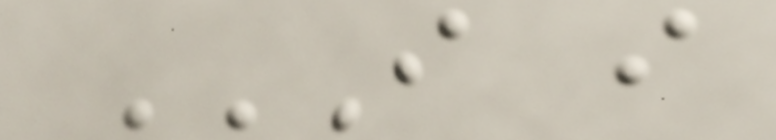I I
